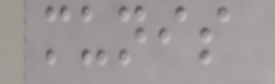munis
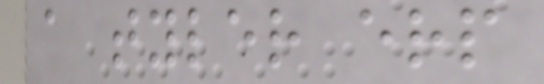a tyler erp
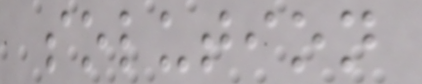solution
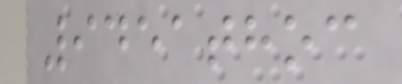9451thoc
